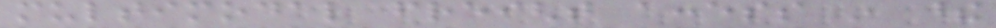multimodal freight access in these
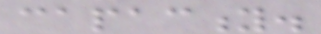capacity.
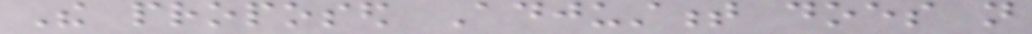The proposed Adjustment does not
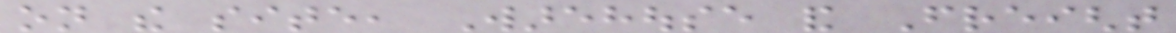on the site, Warehouse and Freight
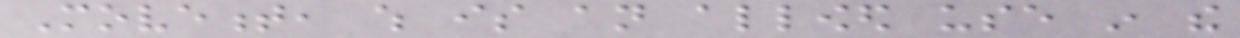Movement, which is an allowed use in the
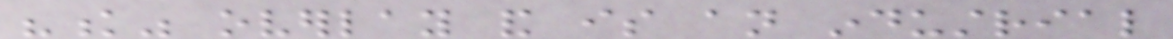"k" overlay and is an industrial
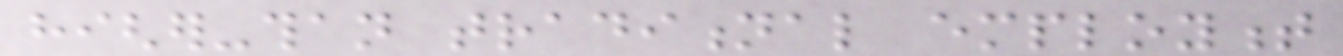higher-than traditional employment
